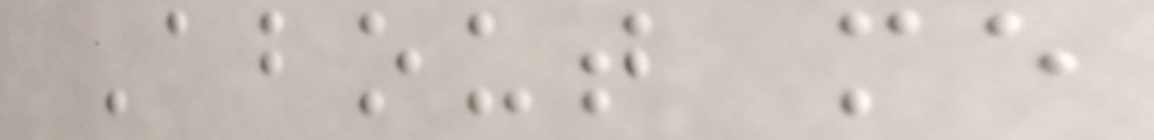About me
